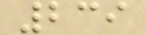239
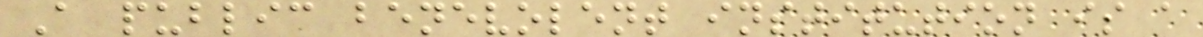A public benevolent institution is a
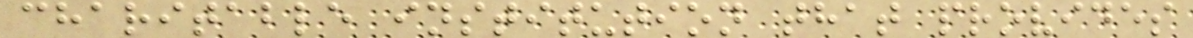charitable institution that provides
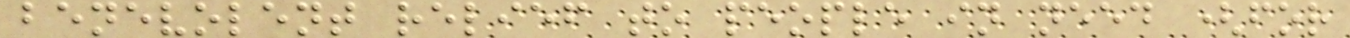benevolent relief to people in need (for
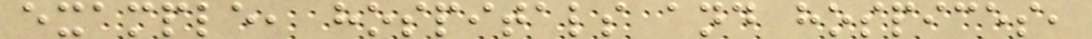example, hospitals and hospices,
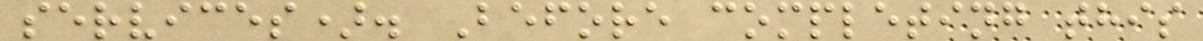services). Before completing this
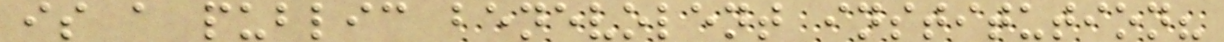is a public benevolent institution?
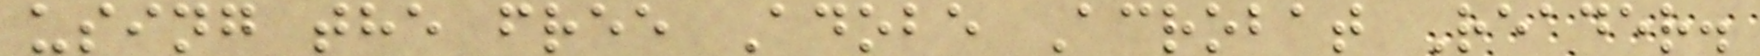using the free Adobe Acrobat Reader.
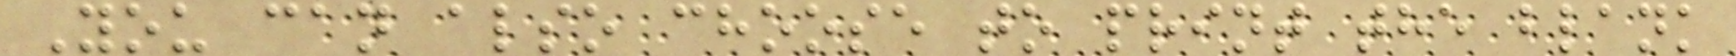You can also choose to print the blank
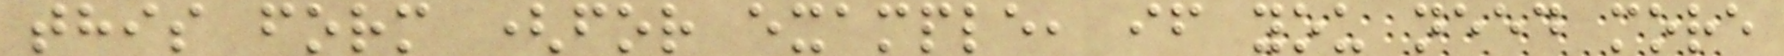this form (for example, if you need more
